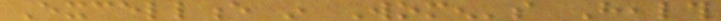Excellence in Women's Health
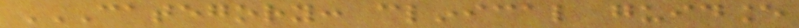CATEGORY: CLINICAL GUIDANCE
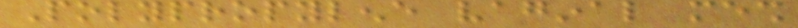Polypropylene vaginal mesh
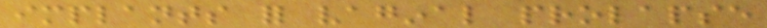implants for vaginal prolapse
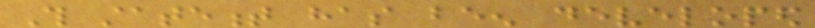This statement has been developed
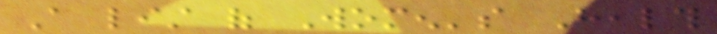A list of Women's Health
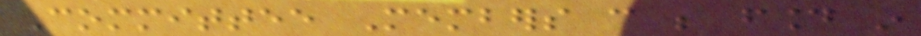Committee Members can be found in
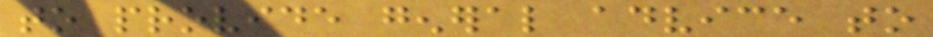to provide general advice to
